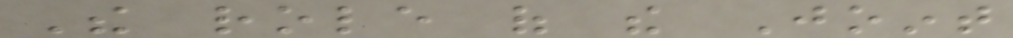The role of the Joint
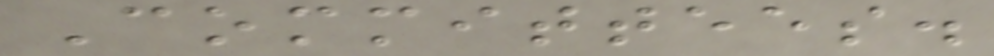Committees.
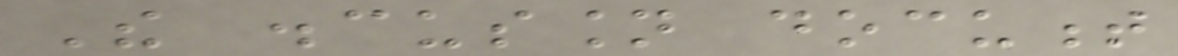The discussion document
